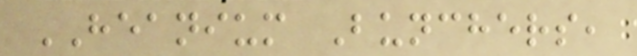HEANIUM Bunchers,
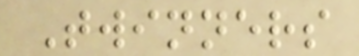Twinners
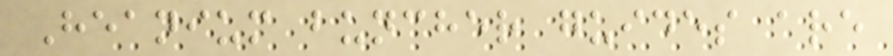Heanium buncher guides are
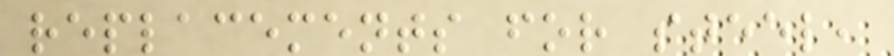replacements for steel,
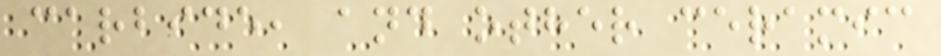carbide, and other ceramic
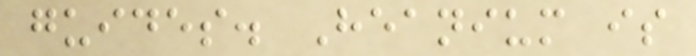guides. Heanium is
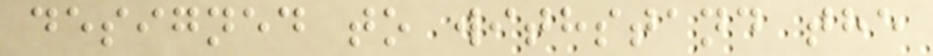designed to withstand the
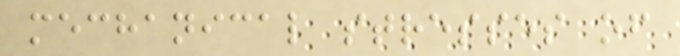mechanical stresses of
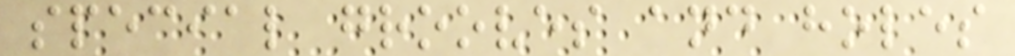special grooves and holes
